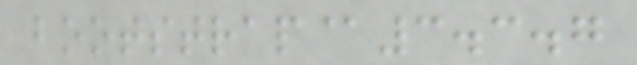bootstrap@3.3.7
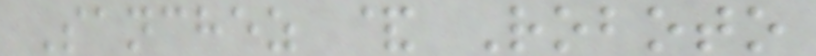Sanchez & Roboto
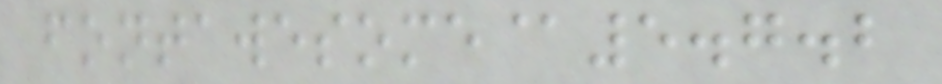fontawesome@5.7.2
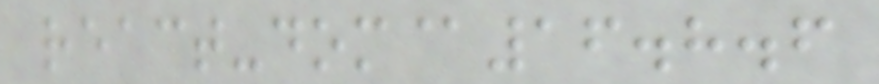react-dom@16.8.6
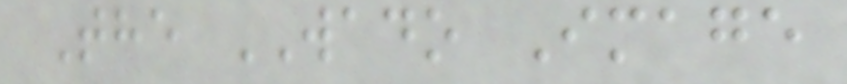The WADO Image
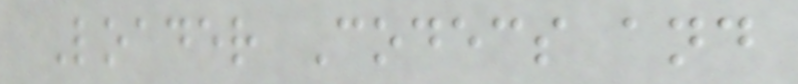Loader Codecs and
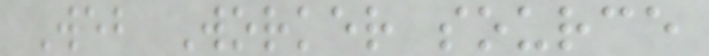Web Worker source
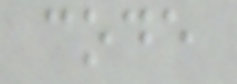code
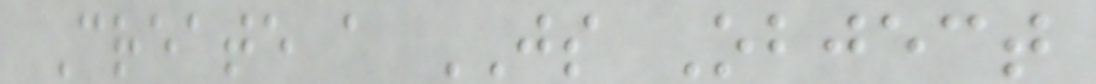Create a JS Object
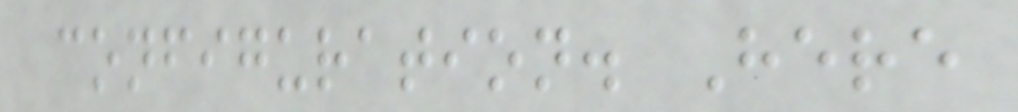configuration. Here
